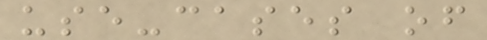use-cases of
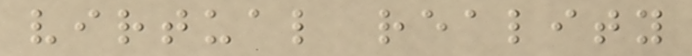virtual reality
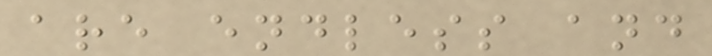are endless and
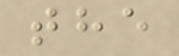the
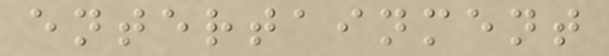entertainment
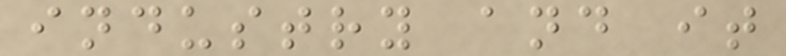industry and it
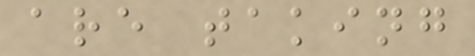are taking
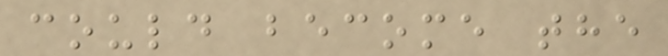could become the
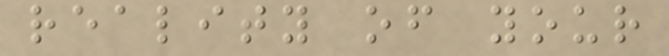reality of your
